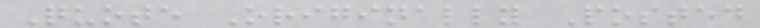Quote Originally Posted
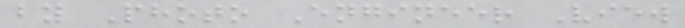by Photo Engineer View
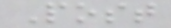Post
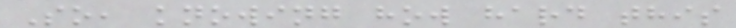So, knowing how hard this
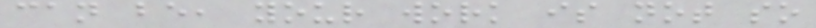can be, your work is not so
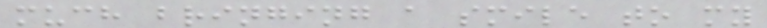much bringing a smile to my
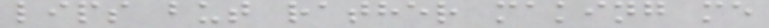lips but rather making me
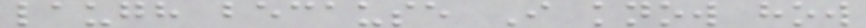laugh because I know how
